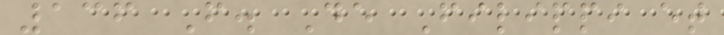136 F. De Filippi et
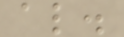al.
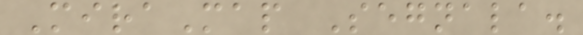MiraMap Segnala.
